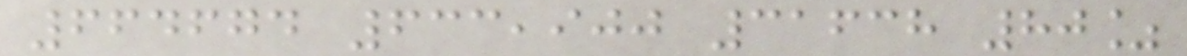664674 633,900 31638 80%
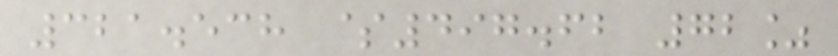321.538 $497.62 72%
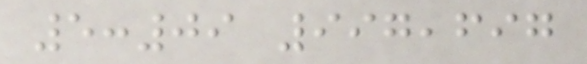5:09 997,697
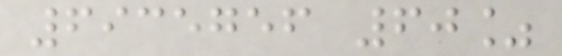6935756 60%
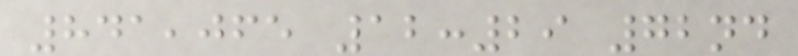841,065 12:29 72nd
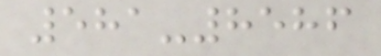581-8586
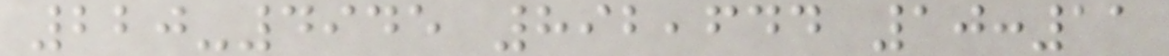220-4945 892,644 10:11
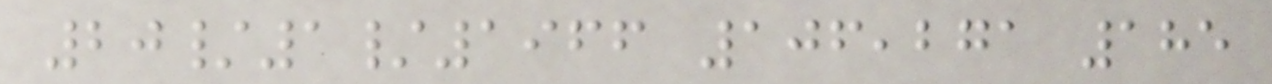20/1/1966 106,271 185
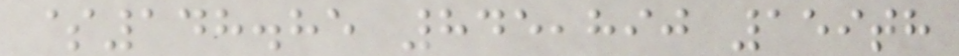$148.85 845,890 159th
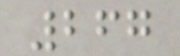267
